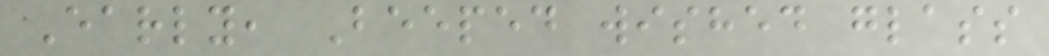Early, Beeped wished glass
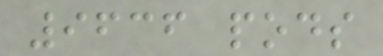9636 pods
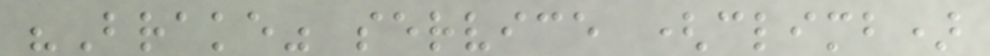"Brake" service (climb)
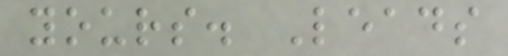yours. Leads
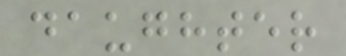daughter
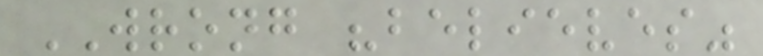WRONG "believes"
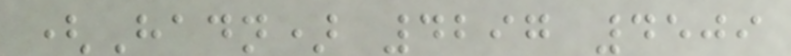(Hadn) 4297 4509
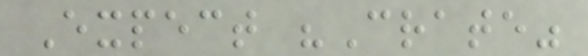Expect "Crate"
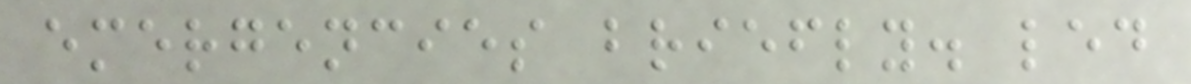emergencies briefly. led
